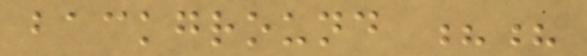background ??
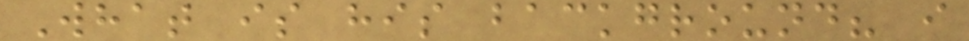What is his background? i
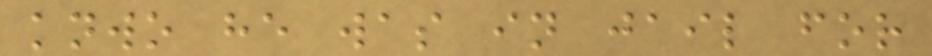knwo he was in jail for
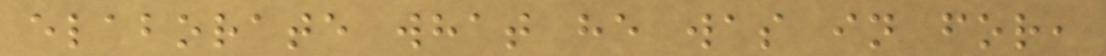elaborate what he was in for,
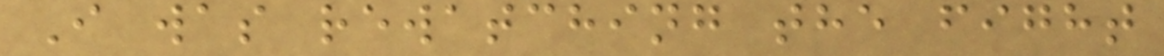I was rewatching the fight
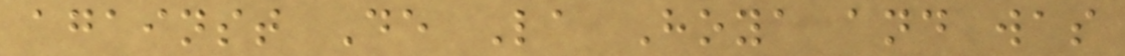against De La Hoya and was
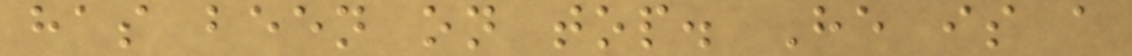has been on top. He is a
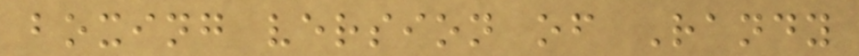boxing version of Randy
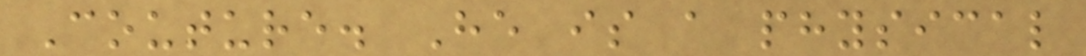Couture. He is a physical
